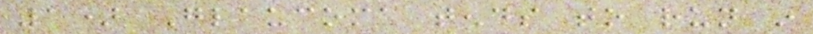1) Glaucoma tends to run in
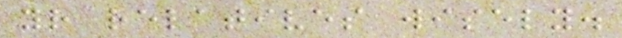your relatives wisely.
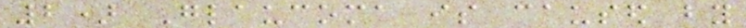2) Glaucoma is caused by
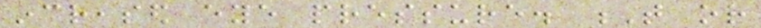increased eye pressure. T or
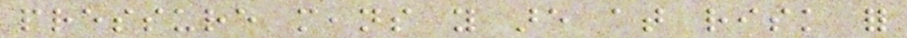pressure means you are at risk for
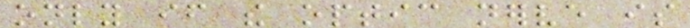only if the optic nerve is
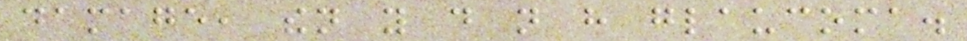damage, then you do not have glaucoma.
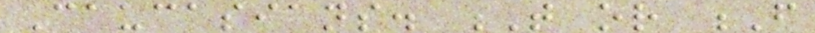Caucasians. T or F
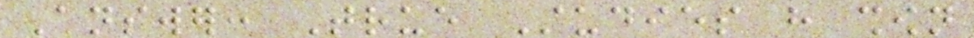Answer: True Studies have shown
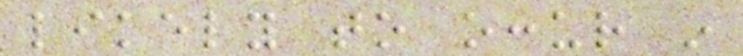likely to occur in
